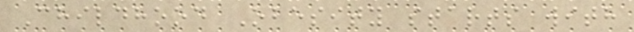Childhood Obesity starts with
